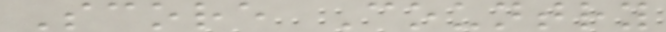Score Country
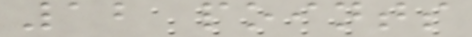12 points
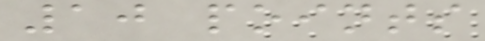10 points
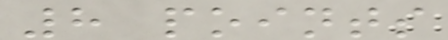8 points
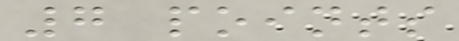7 points
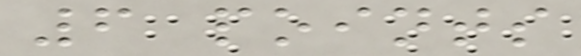6 points
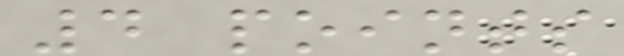4 points
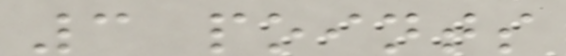3 points
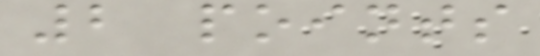2 points
